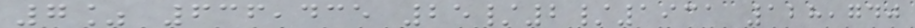7% 636,435 25/2/1931 128,740
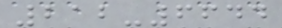212-6644
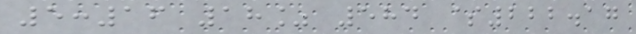5:16 18% 584 $222.17
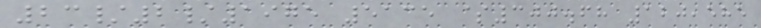23/2/1975 5135 $300.68 120,585
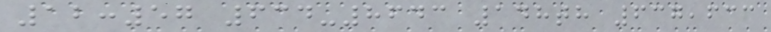12:57 634-8643 148th 637,633
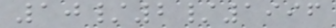10/2/1996
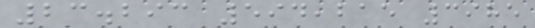23.293 594,215 3985
